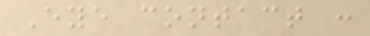Eye contact :
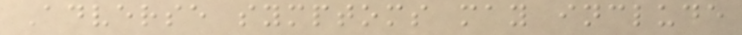Adverse symptoms may include
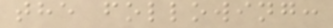the following:
